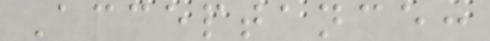Acceptance:
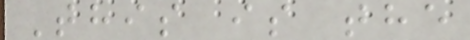This is the
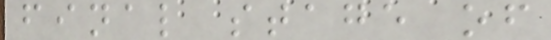final stage of
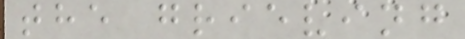the grieving
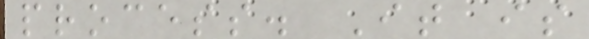process. It is
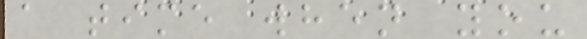a time when you
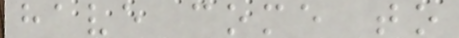have come to
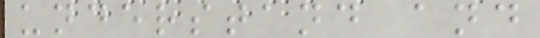understand and
